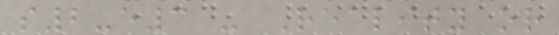s2-e3 - Reality or
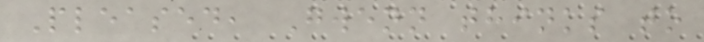Pleased, Gwenn thinks to
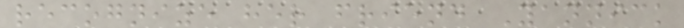recognize her friend Yannick
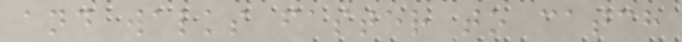and walks faster to catch
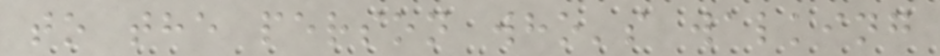to the person who's walking
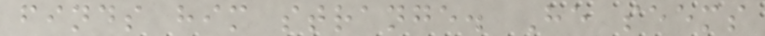finds him strange. He seems
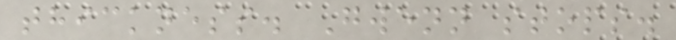thickness. Gwenn stops.
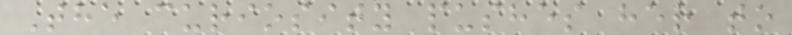The curiosity pushes her to
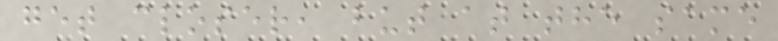get closer, but at the same
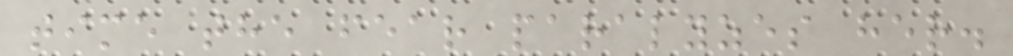time the fear paralyzes her.
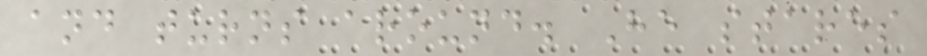and turns around. He stares
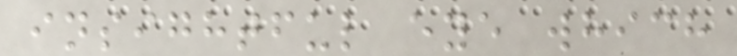insightful eye which
